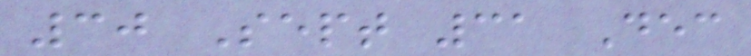30 Sept 31 Dec
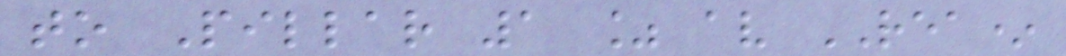to Pillar 1 % av REA*
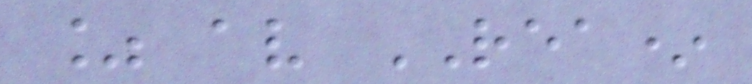% av REA*
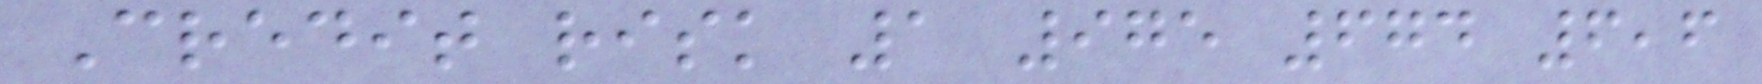Credit risk 1 975 674 6,6
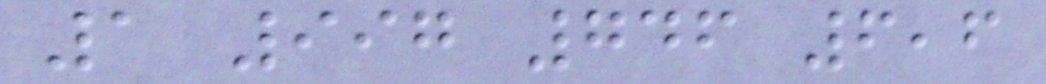1 997 746 6,6
